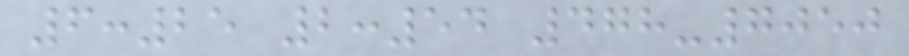6:25 2:54 478-7050
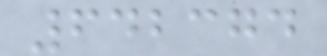642374
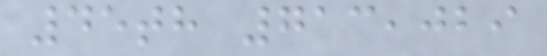45th 713,029
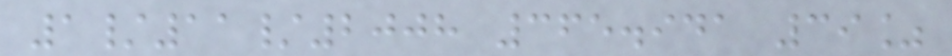1/11/2008 365.941 39%
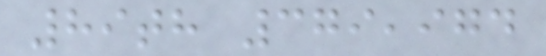89th 379,974
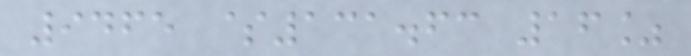9465 $131.63 16%
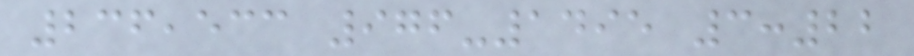236,533 976-1495 3:22
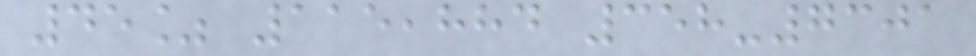45% 115,884 358-7301
